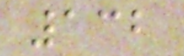132
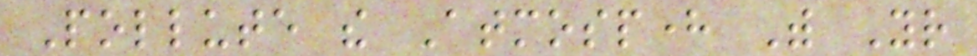Pollute the Atmosphere With Your
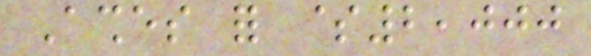Ashes for $2,000
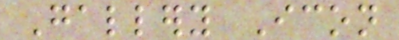Gallery Icon
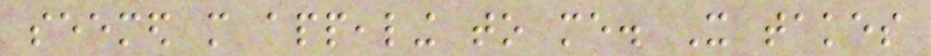seemed more appealing to me. It takes
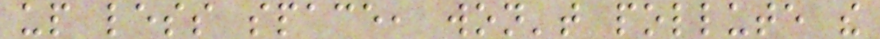up less space, won't pollute the
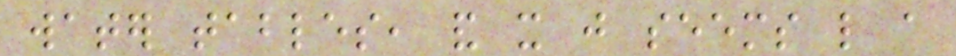water tables, and it just seems like a
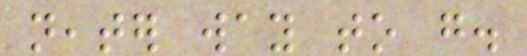neater way to go.
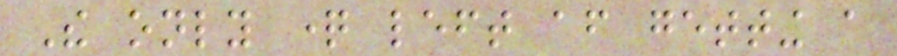The only question left after getting a
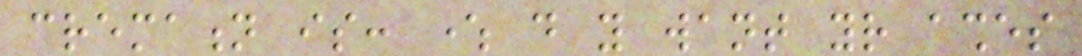cremation is: where do you want your ashes
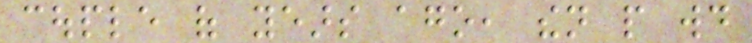couple of years ago, then people would
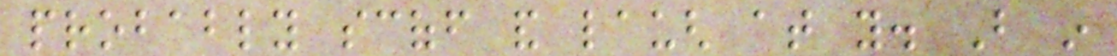probably scoff and laugh at you. But in
